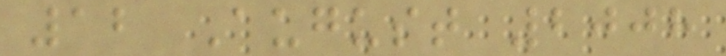12 August 2008
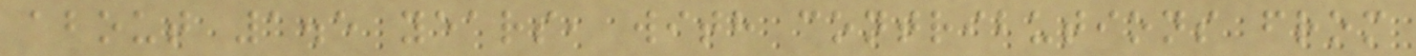about 1.5 years, with contributions from
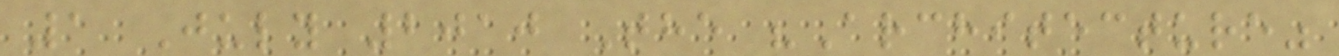1 July 2010 The "Architecture"
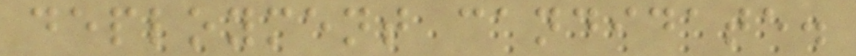deployment candidate.
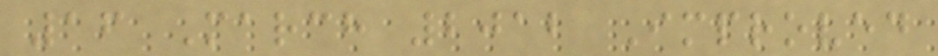16 March 2012 Improved
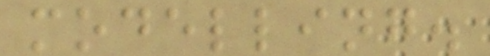modelling.
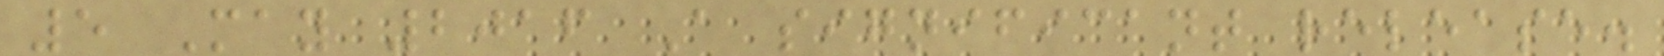5 May 2016 A significant release.
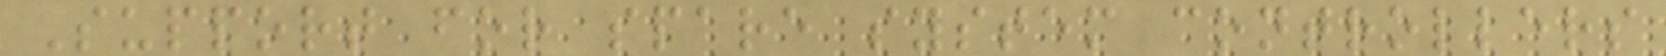Support for spare system controllers
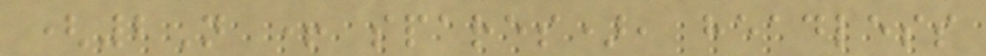(2N + spares), headless
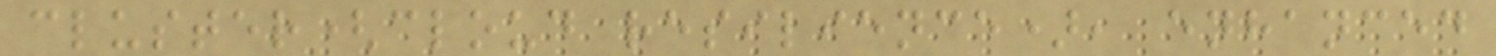cluster(cloud resilience), enhanced
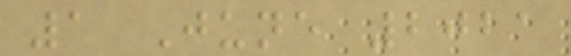1 June 2021
